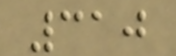310
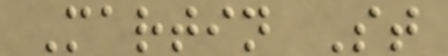Martin St
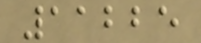11225
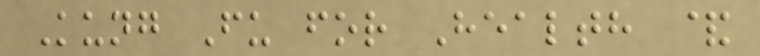Kung Fu for Health &
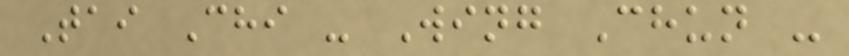Tai Chi - Wing Chun -
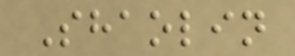Shaolin
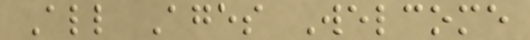All Ages Welcome
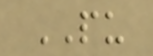PU
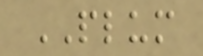PLUM
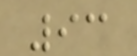93
